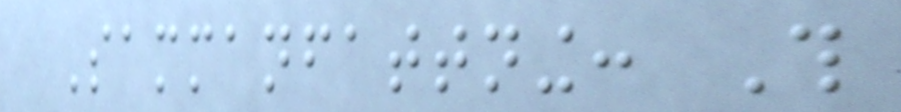Sammanfattning: This
